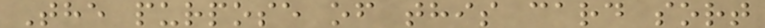The purpose of this card sort
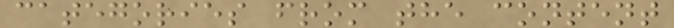categories from the content
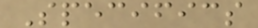Specifics
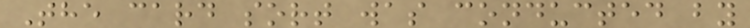The card sort was conducted by
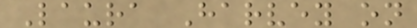Laura Harvey on
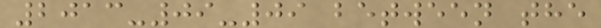2013-09-09 between the
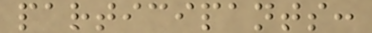participants:
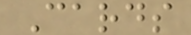Cards
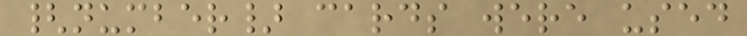{number} cards were used
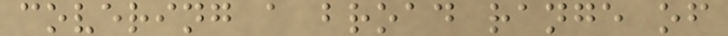covering a broad range of
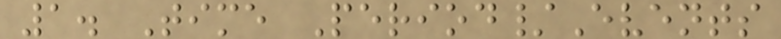1. Time Period/Events
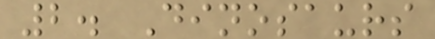2. Dinosaurs
